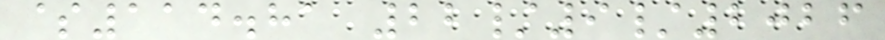$114.81 22/9/2026
